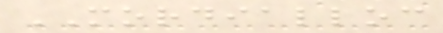MORDIALLOC
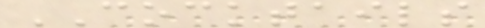COCKTAILS
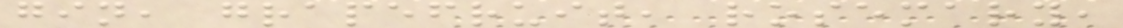gin, grapefruit, rosemary,
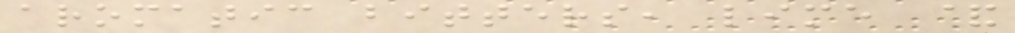aromatic bitters, lime &
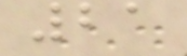21
